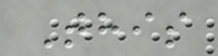This
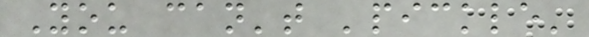You can't 'pickle'
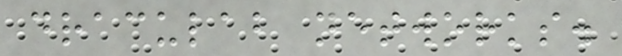draculab networks.
